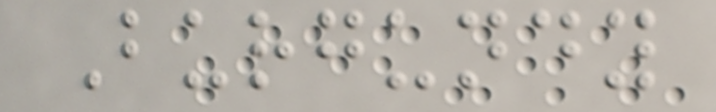Burgundy
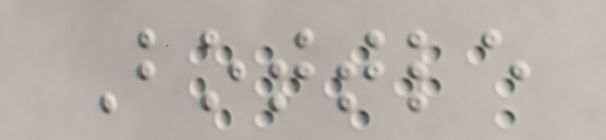Bottle
